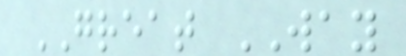GREAT WAY
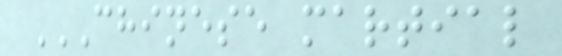CHINESE MARTIAL
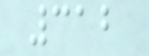312
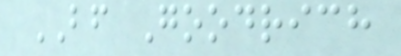BF Goodrich
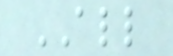ALL
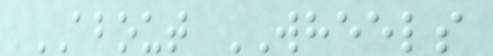ABOUT WHEELS
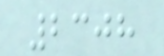2308
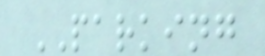PARKING
